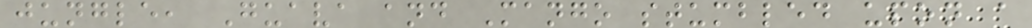jungle, Guava and Mango stumbled upon a
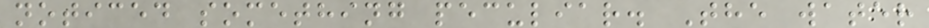noticed something peculiar. The water
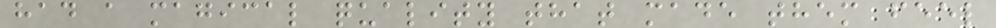had a magical quality that made them feel
